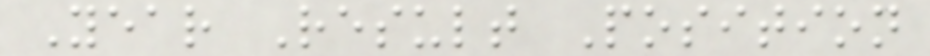Year Result Position
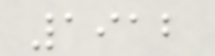1912
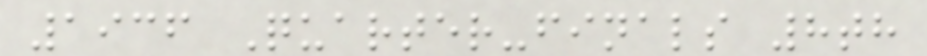1936 Quarter-finals 8th
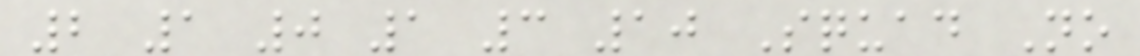2 1 0 1 3 10 Squad No
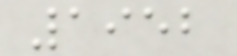1952
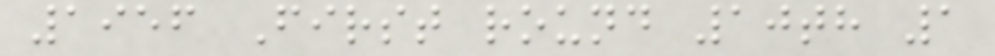1956 First round 10th 1
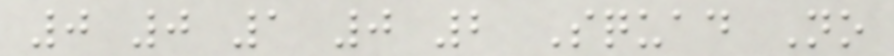0 0 1 0 2 Squad No
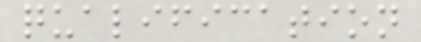qualification
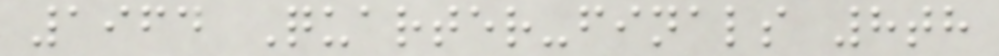1964 Quarter-finals 8th
